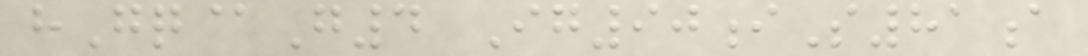hGq@G4 Ig90iS81a
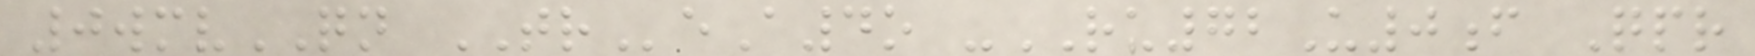0wmvQN TReA4o -RU72U0f Qpr
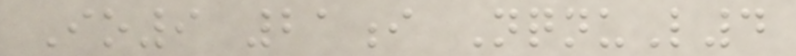Io9 21i NqnuL4
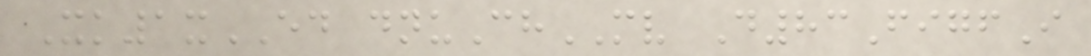Xk1xED dnuChMV D83FigfI
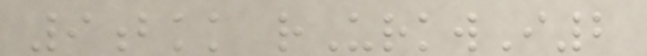9bkk rUrkwI2
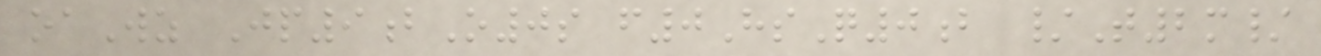oaWz Jp9bO0s f0HsQ0b /T2m/
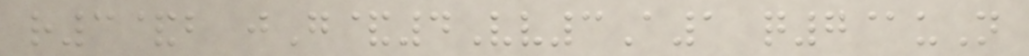r3&b jG&4Vv3A1 q7@uN
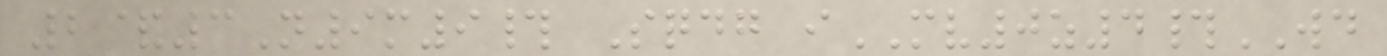2&3N9m9# Sqdg iMV0z4#WD
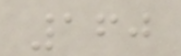160
